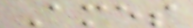Ames
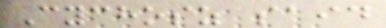Cychosz said
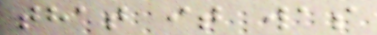that it was
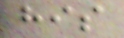his
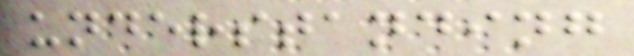understanding
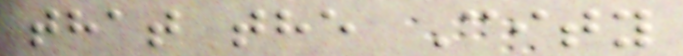that the City
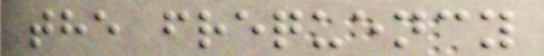the frequency
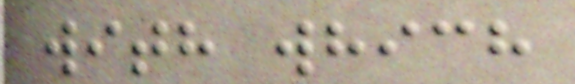with which
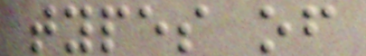types of
